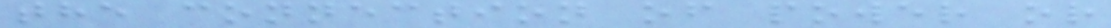the connection of power or
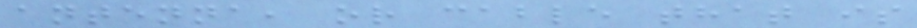antenna, or cable that is
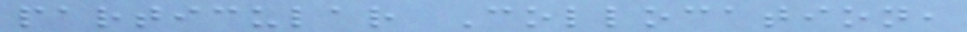particular Collocation,
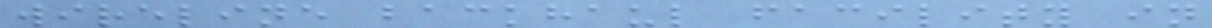wireline backhaul facility in
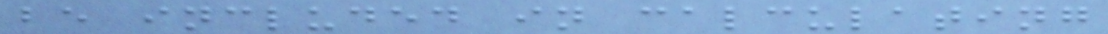be included in calculating
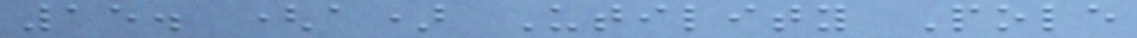15. (a) Utility Pole
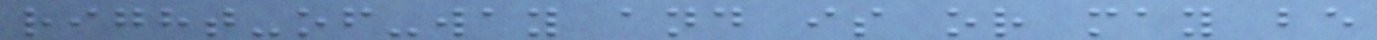right-of-way and is or may be
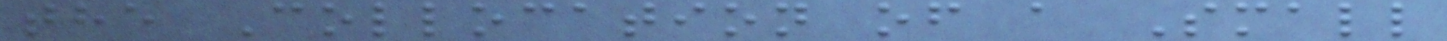the Collocation of a Small
